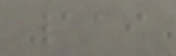119
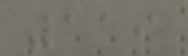119
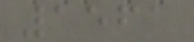1561
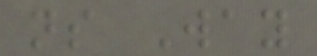ns Way
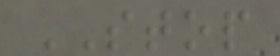STOP
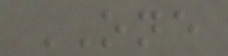ONE
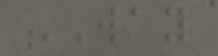WAY
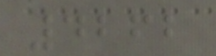4262
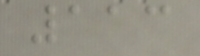113
